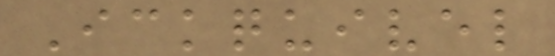Ickquivel
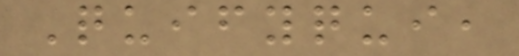Quifyqui,
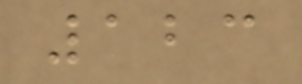123
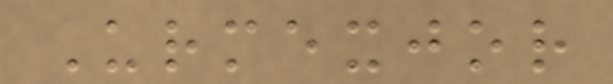Urmexjor
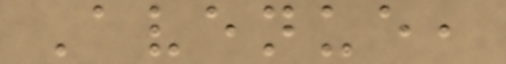Avenue,
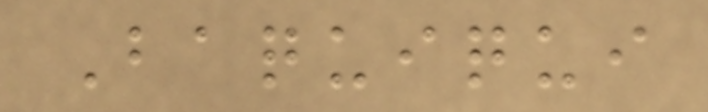Baquiqui
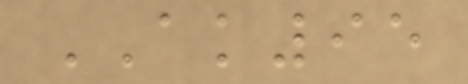AK95
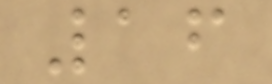16
